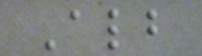Alb
